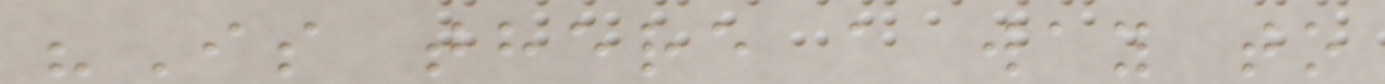"Is there a way to
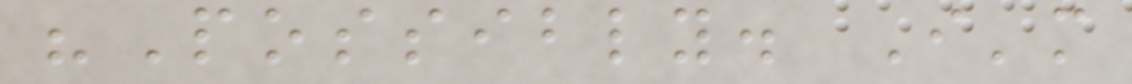"Possibly. I'm
